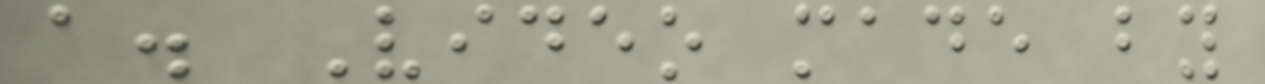a. Video made by
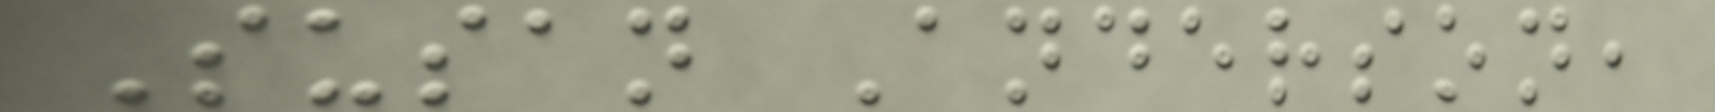Susan Anderson,
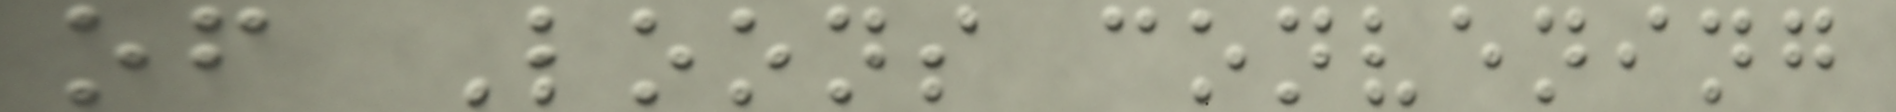of Loons convening
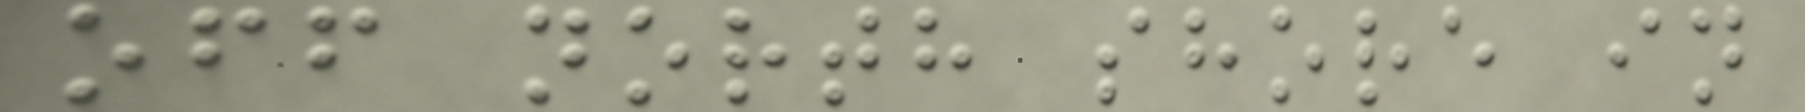off north shore in
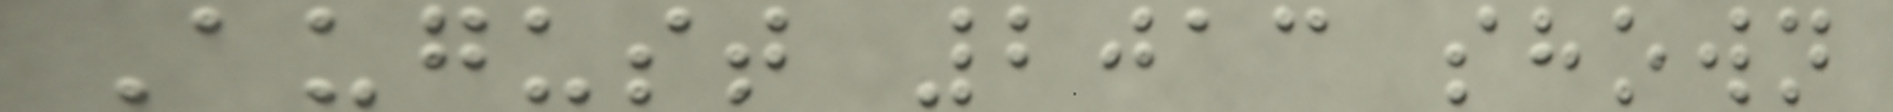August 2013 shown
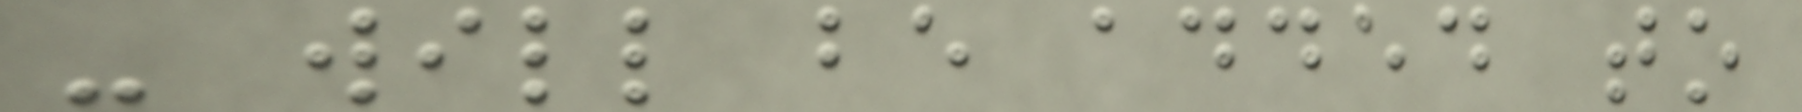- will be added to
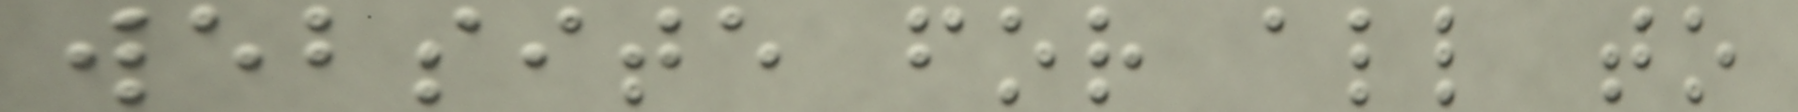website for all to
